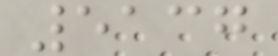5137
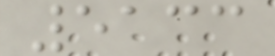5133
